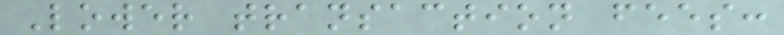Lower transaction fees:
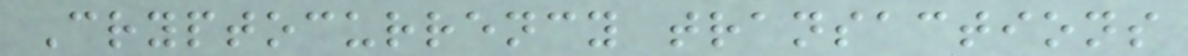Cryptocurrency transactions
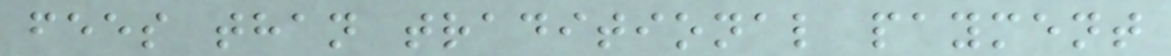fees than traditional payment
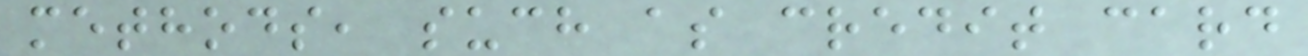methods, such as credit card
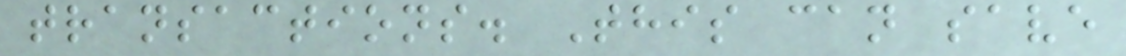transactions. This can save
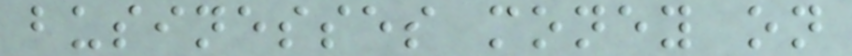businesses money on
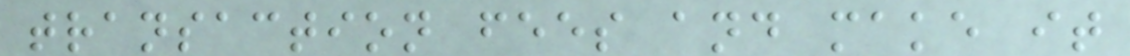transaction fees and make it
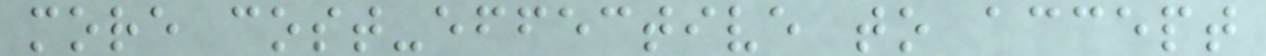more cost-effective to accept
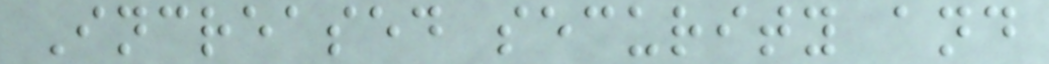Increased security and
